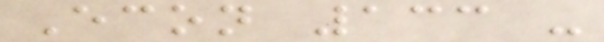Econ 133 -
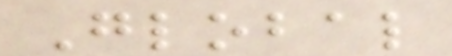Global
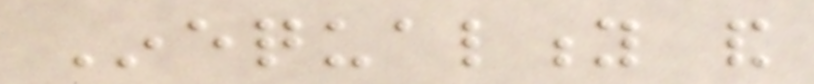Inequality and
